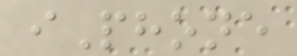iPhone
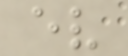ev
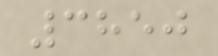3850
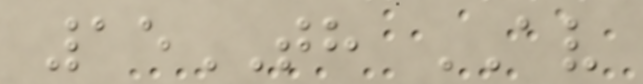15TH AV
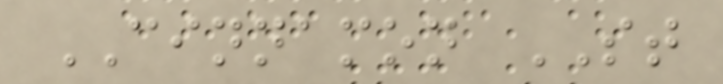CINNAMON ST
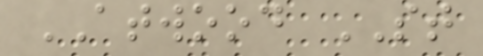ATWOOD ST
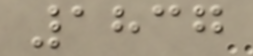1837
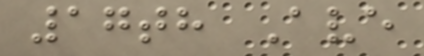17th Ave
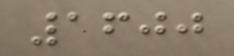1600
